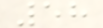58
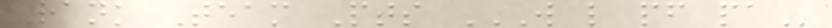Rank Team Pts W L PF PA
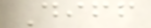Diff
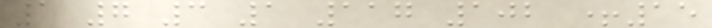1 7 3 1 117 102 +15
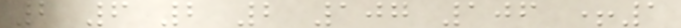2 6 2 2 107 106 +1
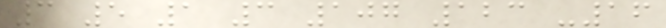3 5 1 3 107 123 -16
